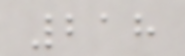218
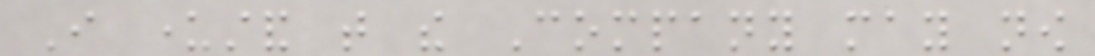I understand that the Company may now
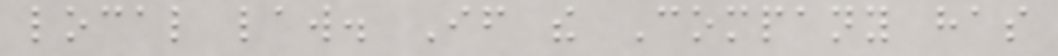local law. If the Company has
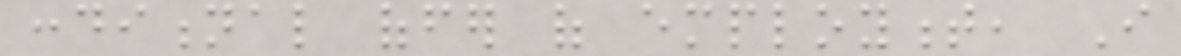conditional offer of employment, I
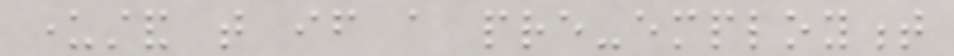understand that if a pre-employment
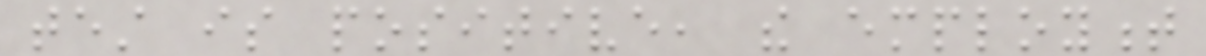test is positive, the employment
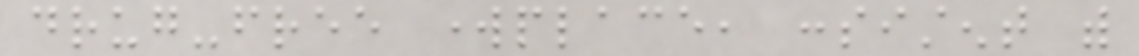drug-free workplace, consistent with
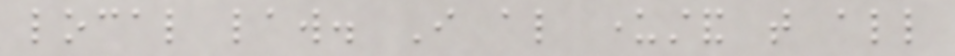local law. I also understand that all
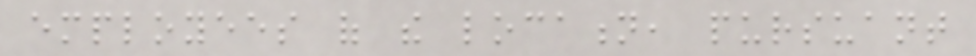employees of the location, pursuant
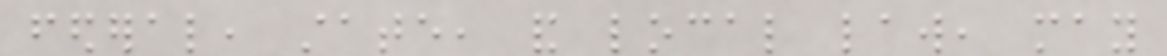federal, state, and local law, may
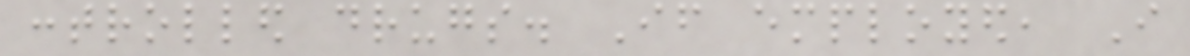controlled drugs. If employed, I
